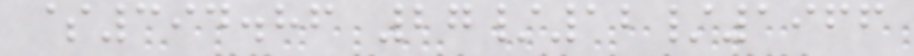$394.86 27/12/1966
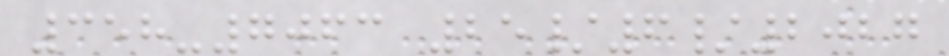358-7063 25/6/2027
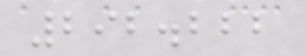292.222
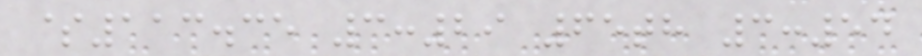$113.35 3:29 65th 3:54
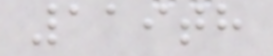119th
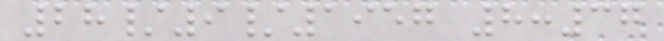28/9/1957 8:37
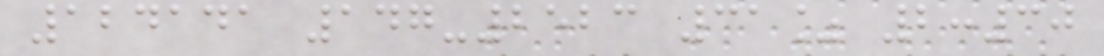124141 147-2523 31% 2:30
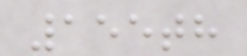155th
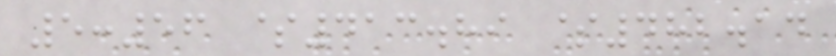5:56 $413.89 $482.14
